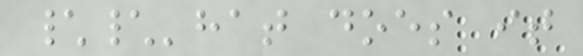\\'hat does it
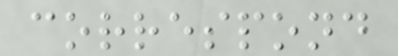correspond
